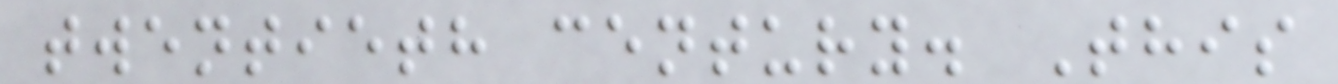twentieth century. This
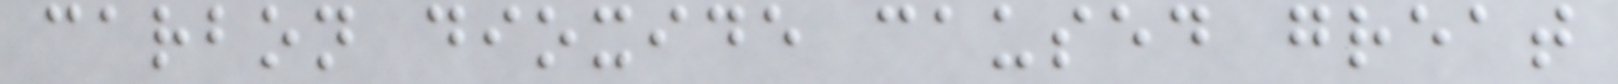carbon dioxide caused great
